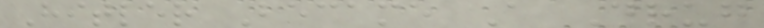Hitler Became A Drug
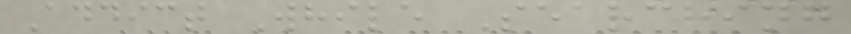Addict While Searching
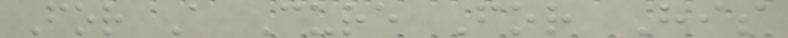For A Cure For His
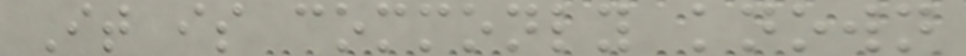It is commonly known
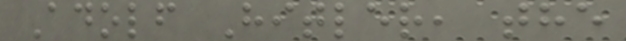Adolf Hitler, the
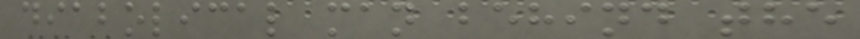diabolical man behind the
